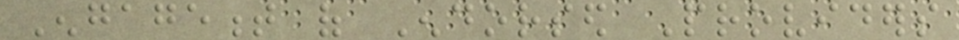Engagement of Endorsed Providers
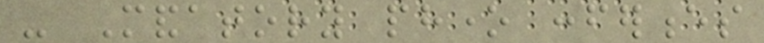- Mandatory phone conferences
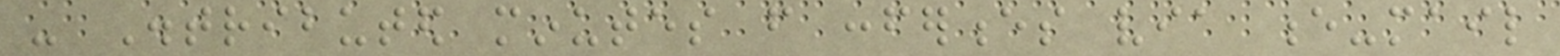- Distributed minutes from conferences via e-mail
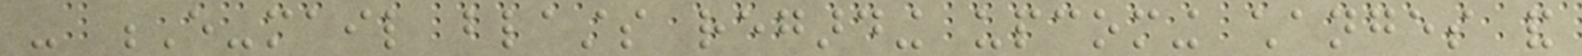- E-mail blasts regarding upcoming changes and
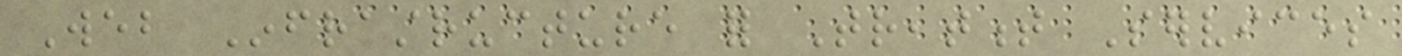Web Infrastructure for Treatment Services
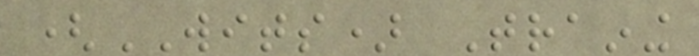(WITS) Training
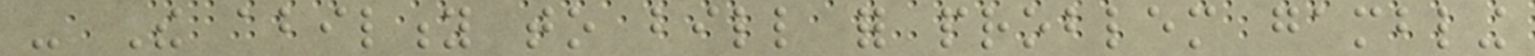- The ability to bill for problem gambling
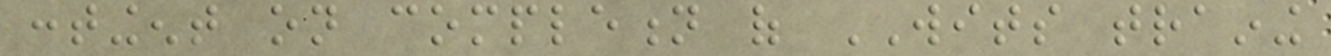contingent on completion of WITS training
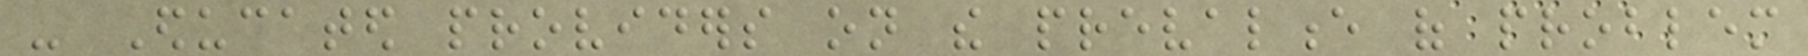- Educated providers on the prevalence of problem
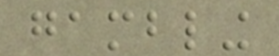gambling
